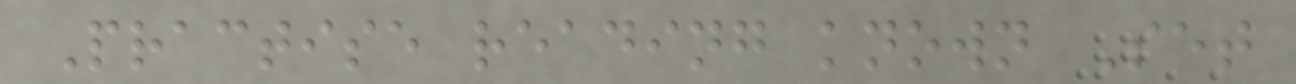Practise reading known Set
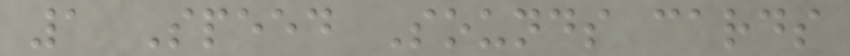1 Speed Sounds cards
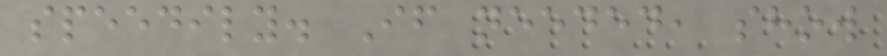speedily. If needed, show
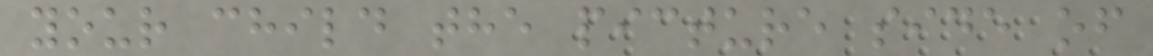your child the picture side of
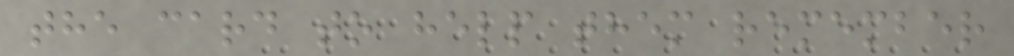the card to help them remember
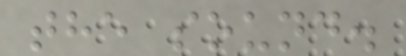the sound.
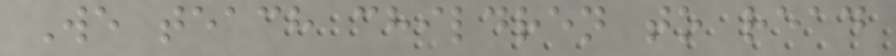We teach children to read
